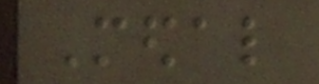Medal
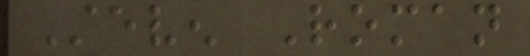Steven Roman
